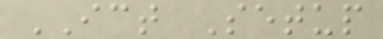ICT Setup
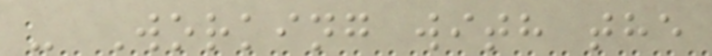- Working with the
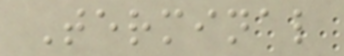Terminal
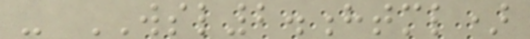- WSL2.html)
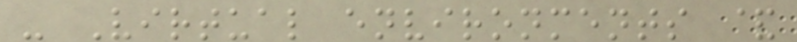- Virtual environments &
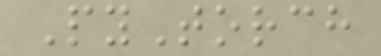PyTorch
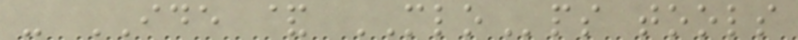- IDE & MLOps tools
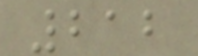212
